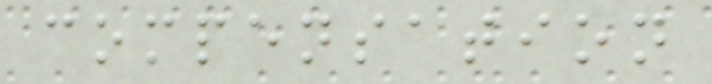compensation
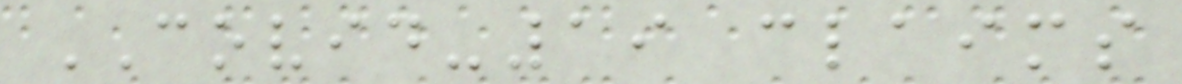COVID-19 claims
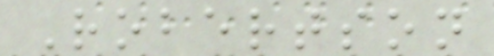Robertson
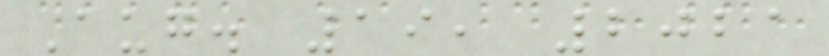Aug. 19, 2021
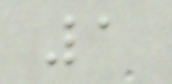1
